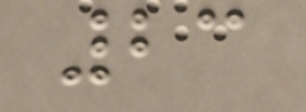23
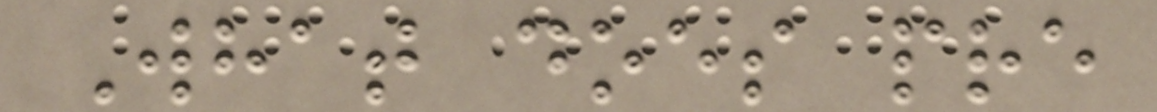What does pre
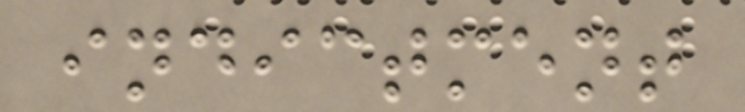indictment
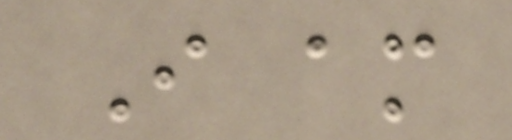I am
